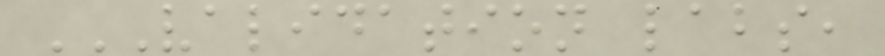VALIDATION LABS,
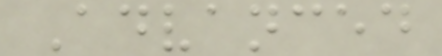Advanced
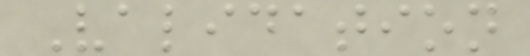Validation
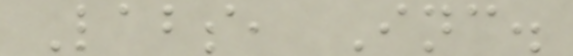Labs, Inc.
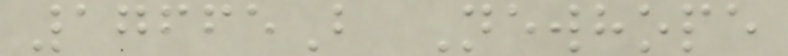17665B Newhope
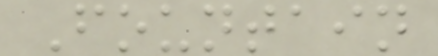Fountain
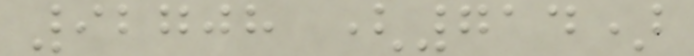92708 (714)
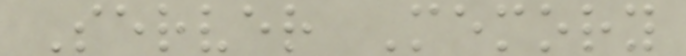Server Memory
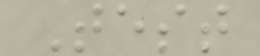Test
